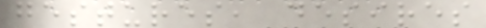gestures, desires
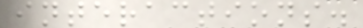interactions.
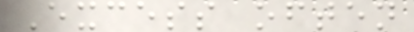Excess often
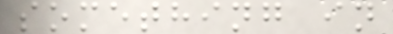something in
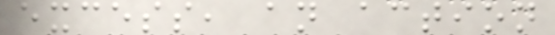excess, an action
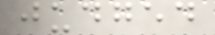judged
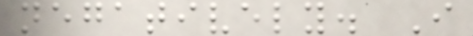negatively. I
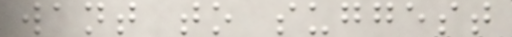want to suggest
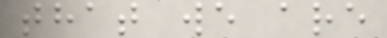that we are
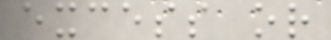excess or
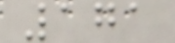171
